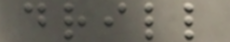drill
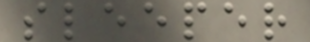sleeper
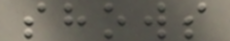shows
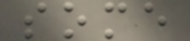some
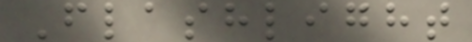Flashlight
